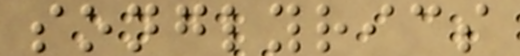songlyrics
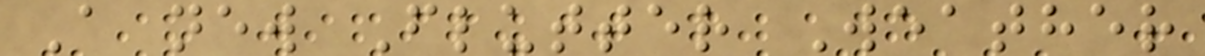A new Flutter Weather
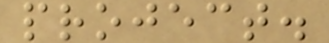project.
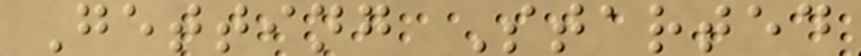Getting Started
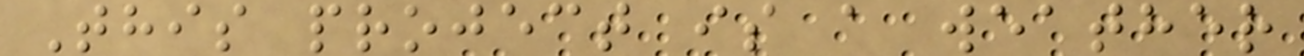This project is a weather
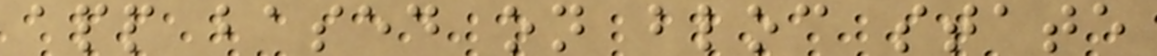app based on bloc state
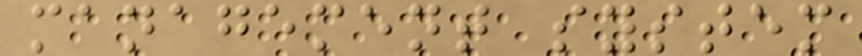management system
